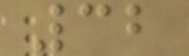32
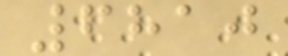6810
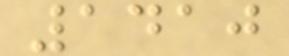1410
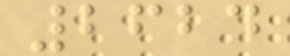2624
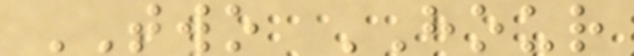TWO HOUR
